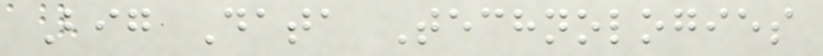Big Data Technologies
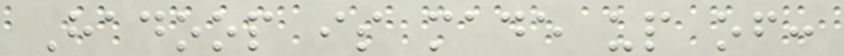Hadoop is made up of:
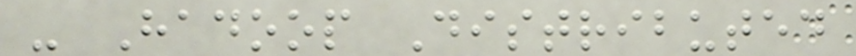- Hadoop Distributed
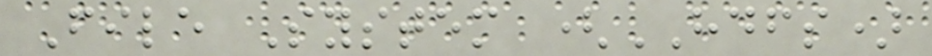File System (HDFS)
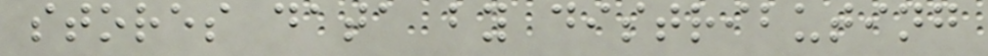stores data by distributing
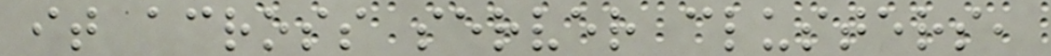it across server clusters,
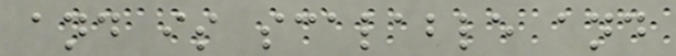and is scalable and
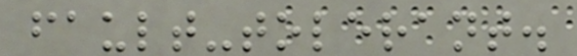fault-tolerant.
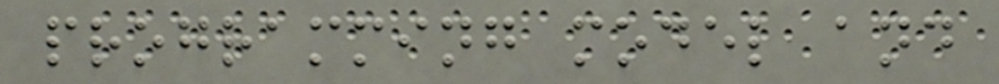programming model and
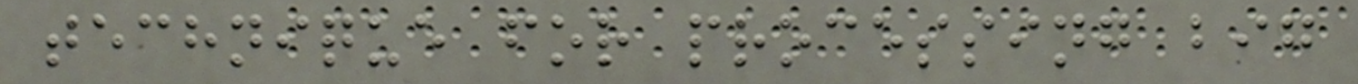technique for processing big
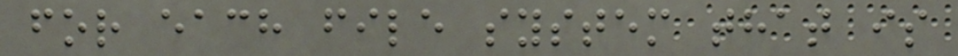for each file system that is
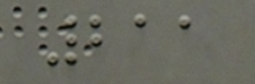211
